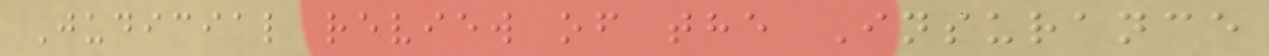Judicial review of the Insurance
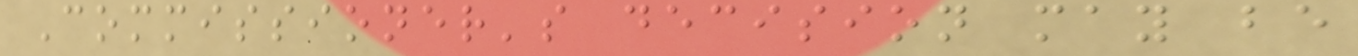Commissioner's decision may be
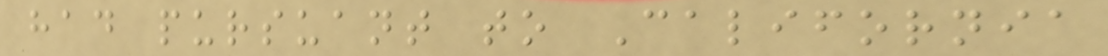had pursuant to California
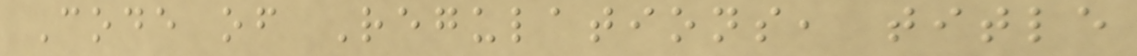Code of Regulations, title
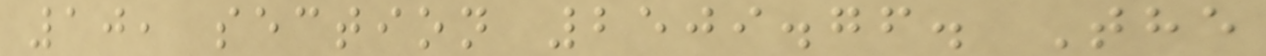10, section 2509.76. The
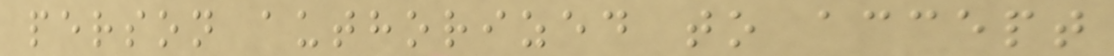person authorized to accept
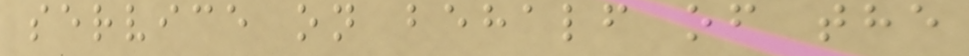service on behalf of the
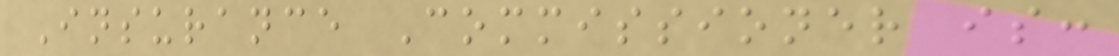Insurance Commissioner is:
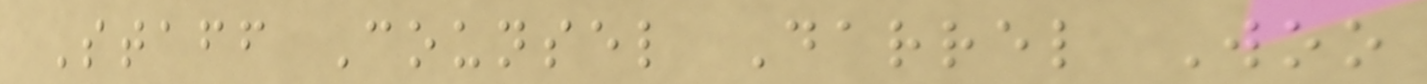Staff Counsel Darrel Woo
